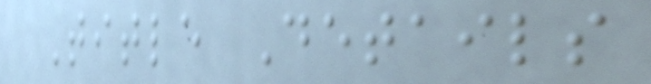Title Details
